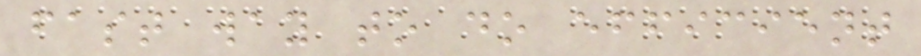fast way to do efficient
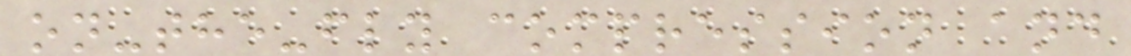on-the-fly compression and
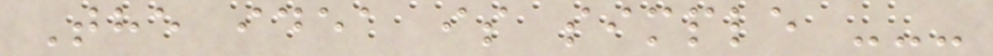The idea is simple ---
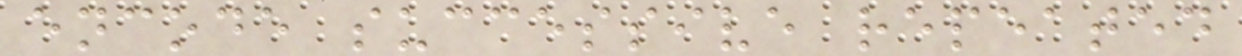encode successive repeated
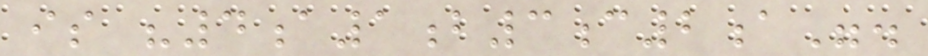is "4a1b3c2a".
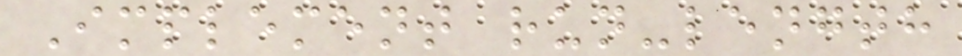Implement run-length
